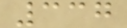337
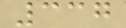337
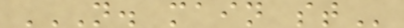N. MAIN ST
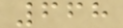668
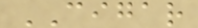CIGAR
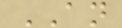AN
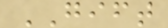GIFT
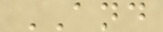AND
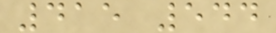415 544
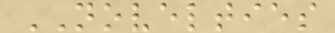NOVELTIES
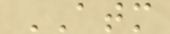ATM
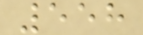558
